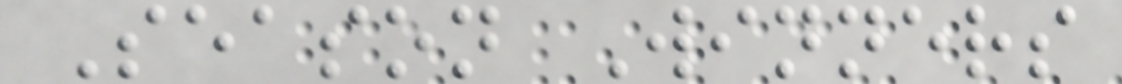Season Winners
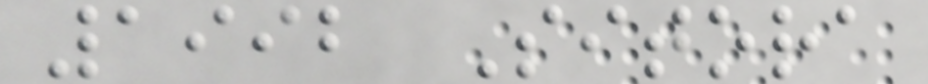1992 Sitora
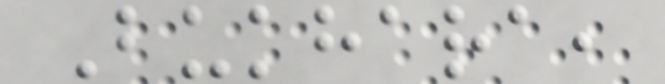Bukhara,
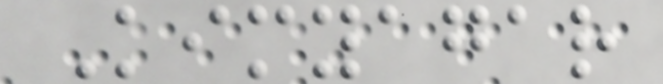Kimyagar
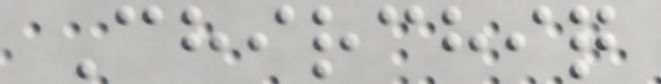Chirchiq
